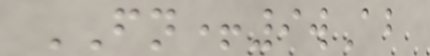FN+9wAb
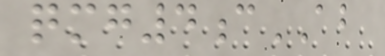qmg4cAB
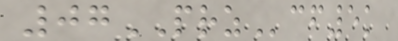07PRZcf5k
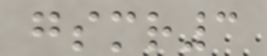gsmr3
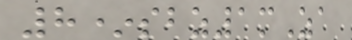8*sbz1mZa
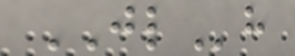JLh
